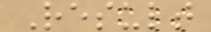Result
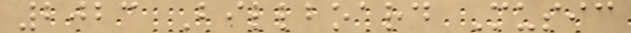2023 Billboard Music
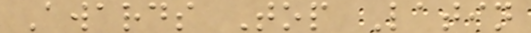Awards Top Latin
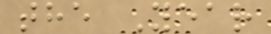the Year
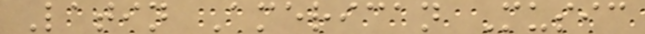Latin American Music
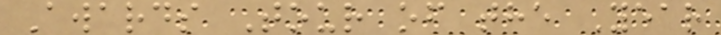Awards Tour of the Year
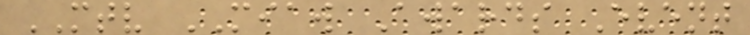MTV MIAW Awards Event
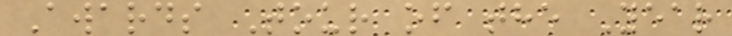Awards Tour of the Year
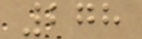278
